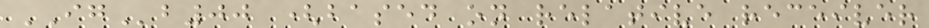IGb00 (based on relative receiver
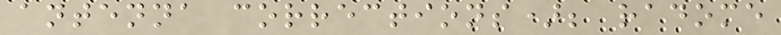antenna corrections); radome
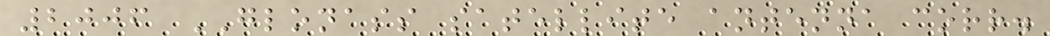2006 GLONASS satellite antenna corr.
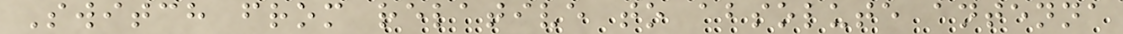Switch from relative to absolute antenna
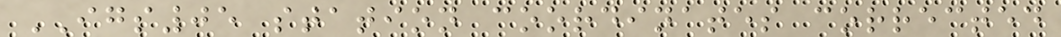IGS05 station coordinates corrected
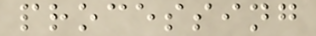processing
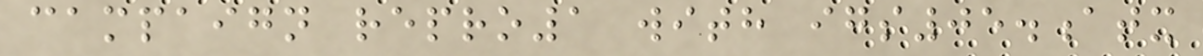campaign repro1 with igs05.atx
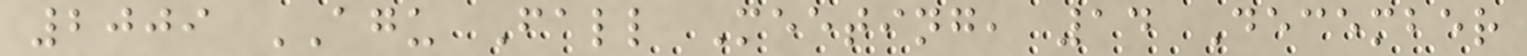2009 AGU Fall Meeting, 14 December
